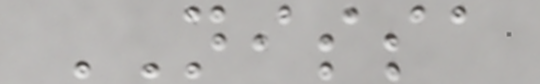NISSA
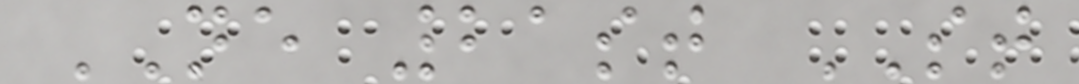NE 21st ST
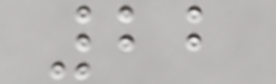22
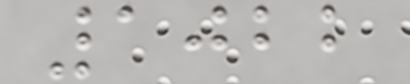1022
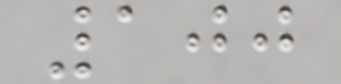100
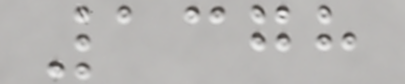1378
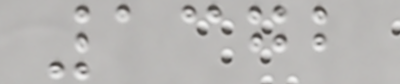1372
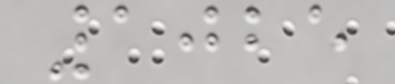1025
